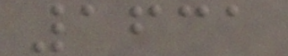1631
